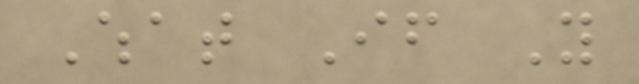What If You
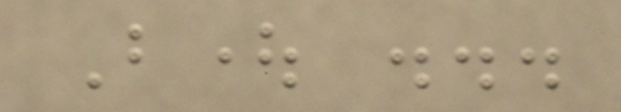Bought ...
